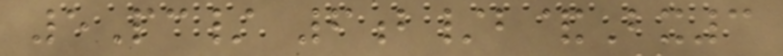5Pc/ 6b/b&Bx3
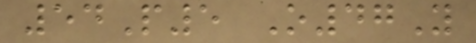54P5 O47Y
